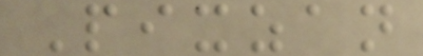Pixzan
